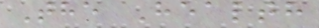The Health
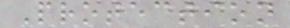Protection
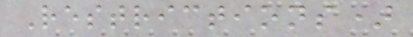Restrictions)
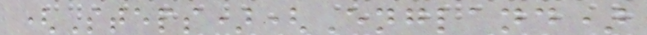(Steps)(England)
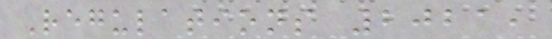Regulations 2021,
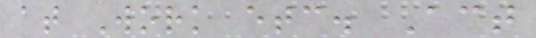at Work etc. Act
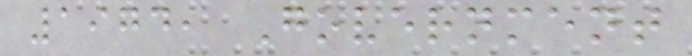1974, Government
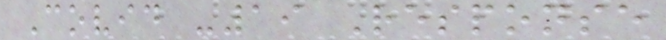Covid -19 Response
